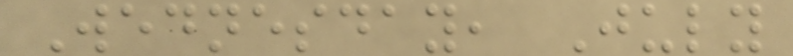Wednesday, July
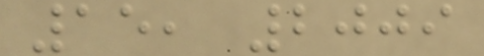15, 2009
